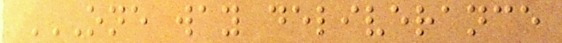ONE WAY DELIVERANCE
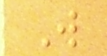W
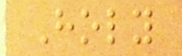Holy
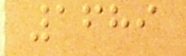1689
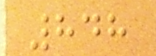848
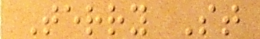Terry St
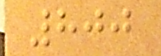800
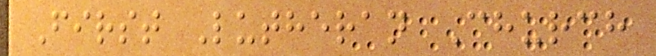First Lutheran Church
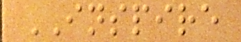INSPIRE
